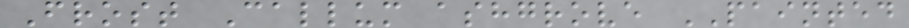Frost Callum ashgrove PAINTED
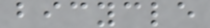bicycle
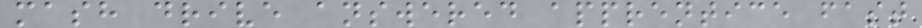mash drive answered apprentice fast
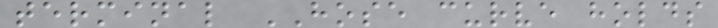terminal HOSE curve holds
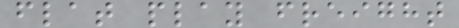flat play freight
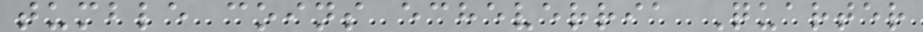tumble coins echeverria Quarter
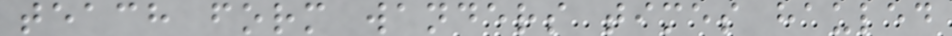teach form wanders times hauled
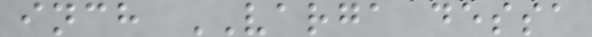inch VARGA dessa
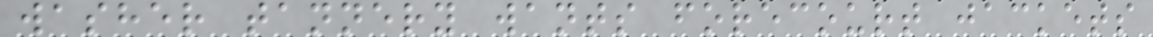washer tannery wants forecourt jackets
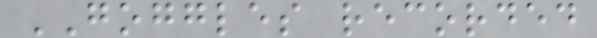GOGGLES recorded
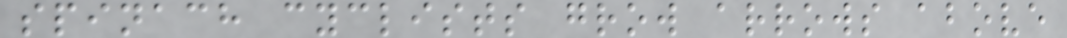spinach cyclists grow arrows above
